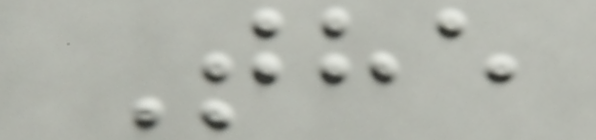The
